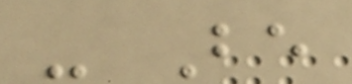- Be
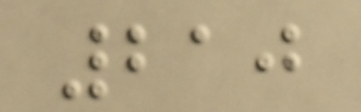210
